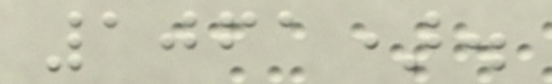1061).
